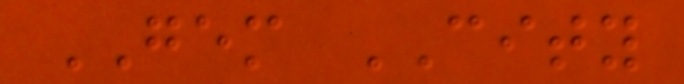GEM CITY
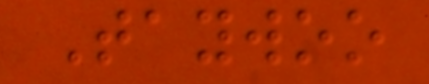Taywoo
